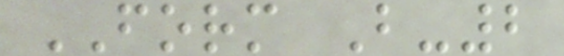FORM B-2
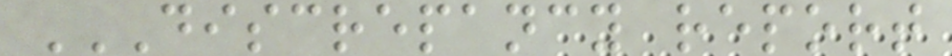DISCREPANCY REPORT
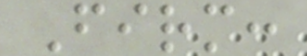Firm:
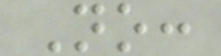No:
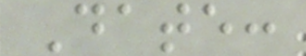Date:
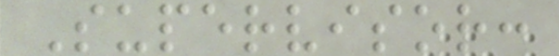Supervisor:
